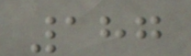187
